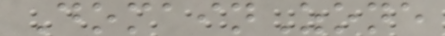DomainZone
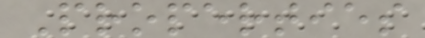Properties
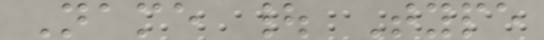Name | Type
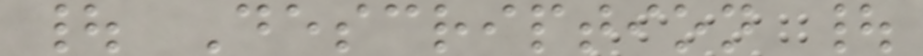| Description |
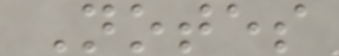Notes
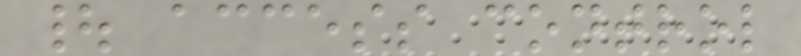| access control
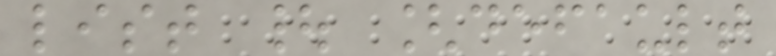list | [default
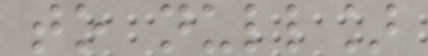to null]
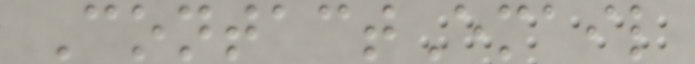ContactEmail
